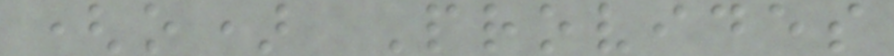(o) Provides
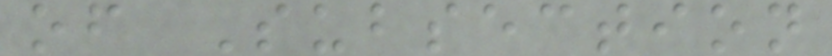of Subsection
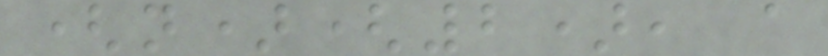(n)(2), a
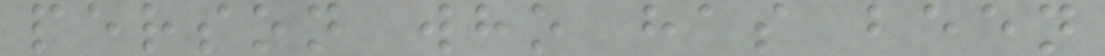person who has been
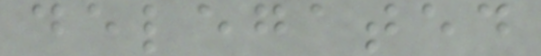delegated
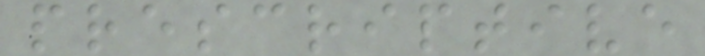prescriptive
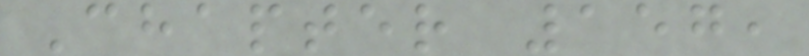Chapter 157,
